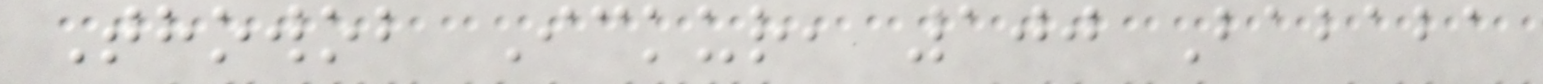Thowob Ickur, 100 Bababa
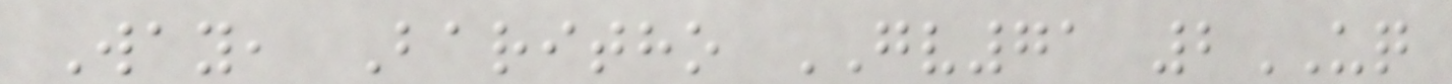Way, Baritho GV71 2UQ
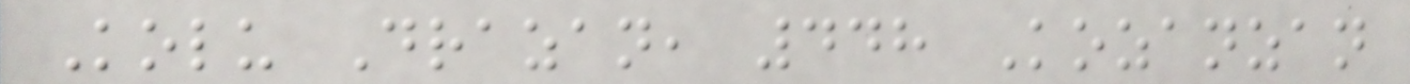Kolu Drazan, 448 Kozanzan
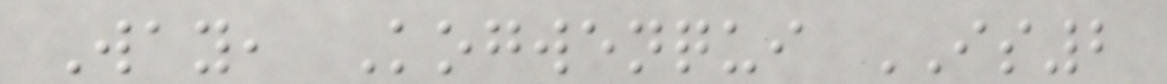Way, Kogwenqui IS2
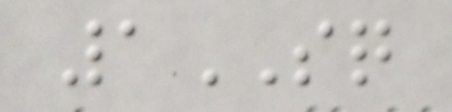1SQ
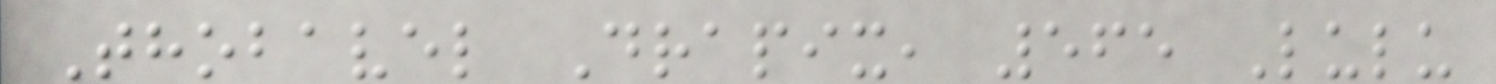Thobavel Drapix, 565 Lulu
